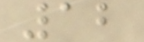12
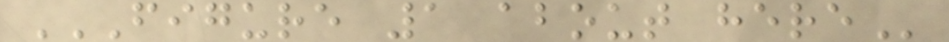FIGURE 1 ABOUT HERE
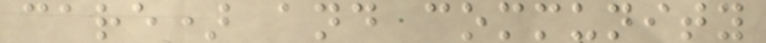care) and community
